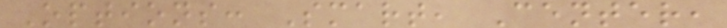Options: Smart, Center,
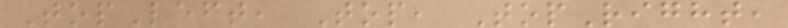TopLeft, Top, TopRight,
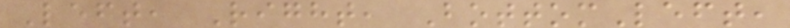Left, Right, BottomLeft,
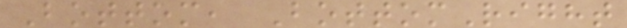Bottom, BottomRight
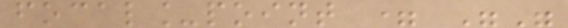focal_point = ""
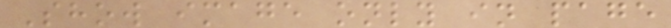Show image only in page
